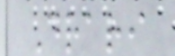Drari
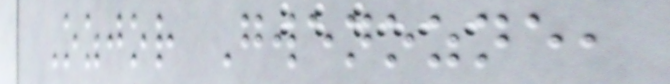Ozjor Gwenozne,
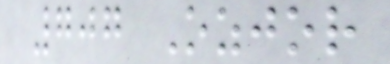707 Ozjor
